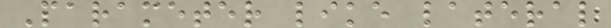Parameter like lateral
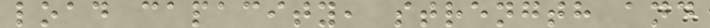load capacity, strength and
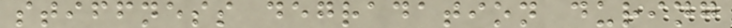stiffness degradation during
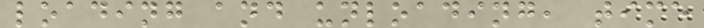loading and unloading, time
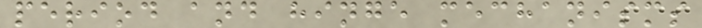period and hinge mechanisms
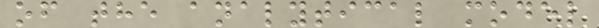of the analytical model
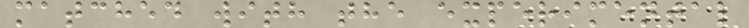matched with the experimental
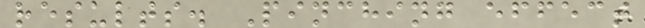results. Pinching effect
